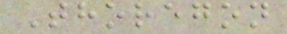Thoregon
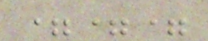===
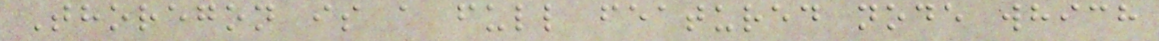Thoregon is a full featured node which
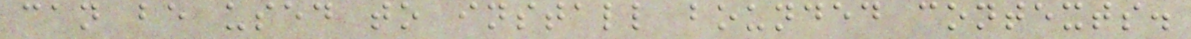can be used to install bounded contexts.
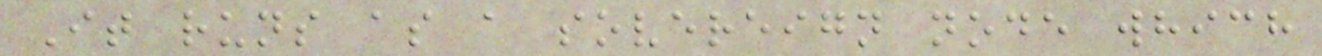It runs as a sovereign node which
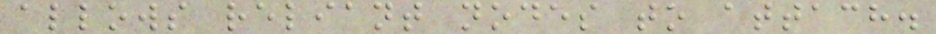allows reliant nodes to attach.
